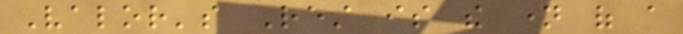Valor's Rest is the name of a
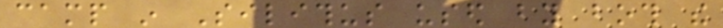camp in Silithus used by both the
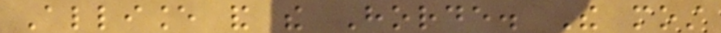Alliance and the Horde. The most
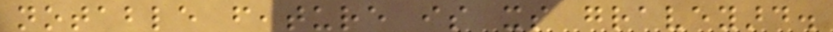notable feature is its graveyard.
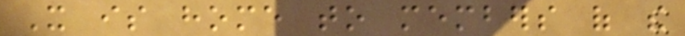It is home to members of the
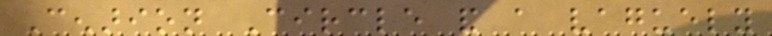Cenarion Circle and a vaguely
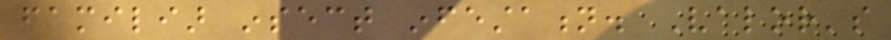familiar insect infestation. Valor's
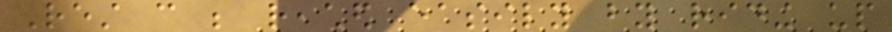Rest can be reached easily by riding up
